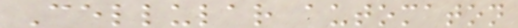Cellular automaton
